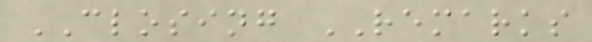CLOSING REMARKS
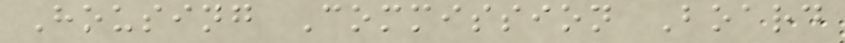Housing Commission Board
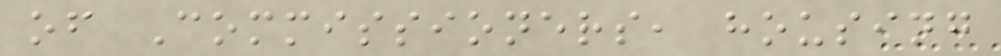of Commissioners, housing
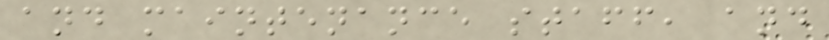and maintenance staff, and
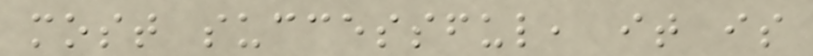most successful, it is
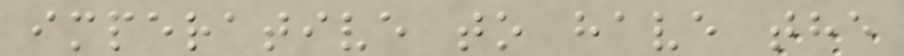imperative to have the
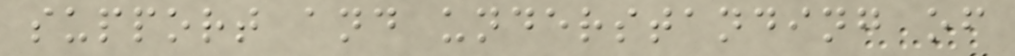support and understanding of
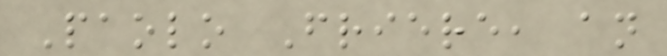Paolo Friere, an
